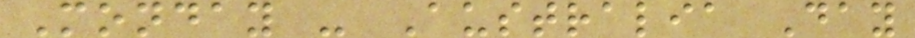Monday - Australia Day
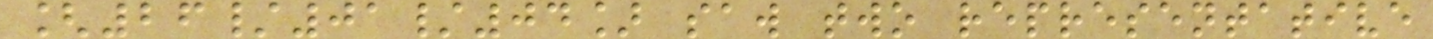[26/01/04] saw two representative
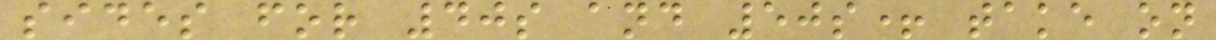sides for 40s and 50s+ take on
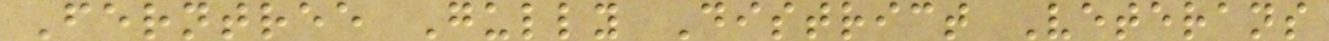Ferntree Gully District Veterans
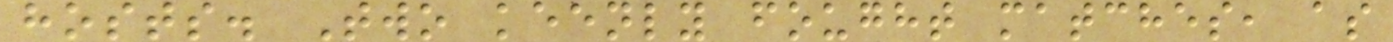hosts. Two keenly fought matches, as
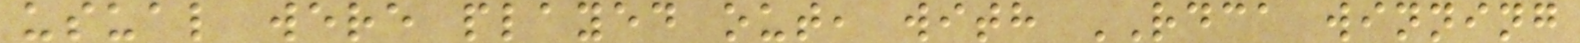usual were played out, with RDCA winning
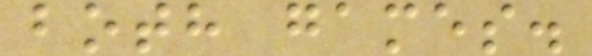both games.
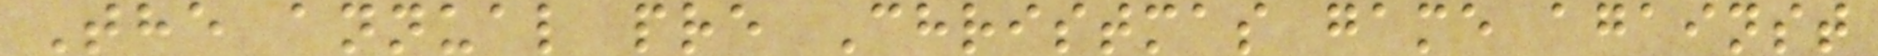The annual pre Christmas game against
